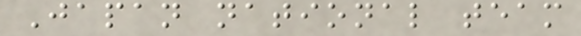Japan national team
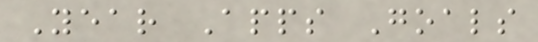Year Apps Goals
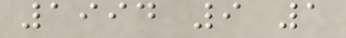1994 9 1
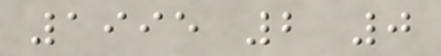1995 2 0
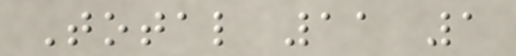Total 11 1
